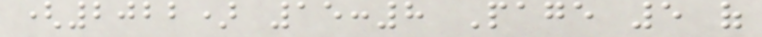(2022) 15:8 Page 5 of
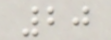20
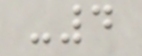-4
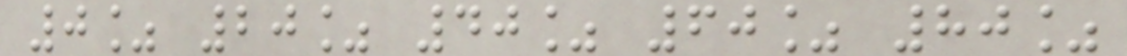0% 20% 40% 60% 80%
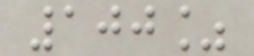100%
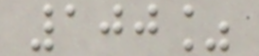100%
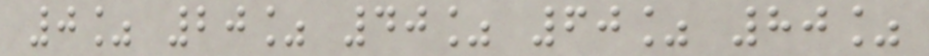0% 20% 40% 60% 80%
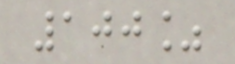100%
